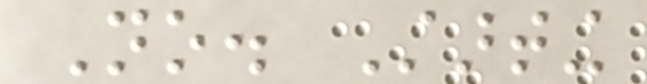No. Starting
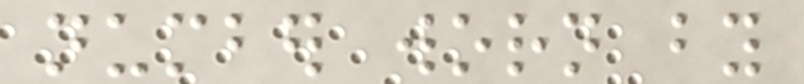number worn by
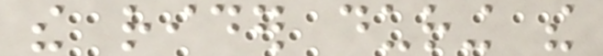the rider during the
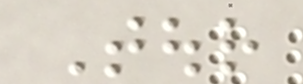Tour
